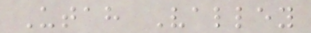Utah Valley
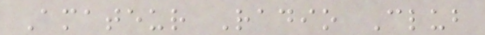Amateur Radio Club
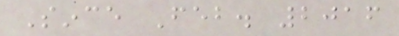Since Feb. 2016
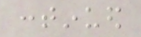continued
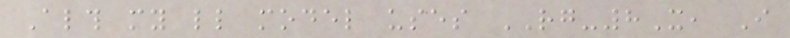Although my little model uses RG-8X, I
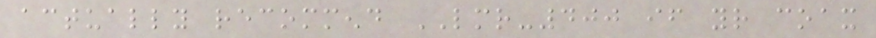actually recommend LMR-400 if your coax
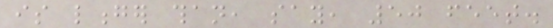is longer than, say, 50 feet.
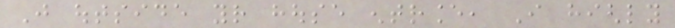Just outside your house entrance, I highly
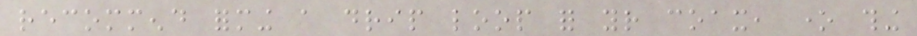recommend forming a drip loop for your coax, one thing
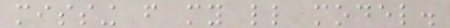missing from my little model.
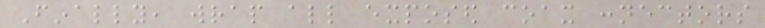Finally, wrap all exposed coax connectors
